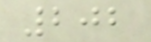202
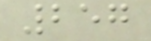257
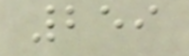259
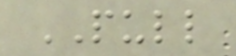PULL
